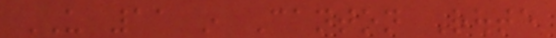US 11 in Canton Route
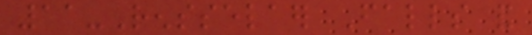11-Rensselaer Falls and
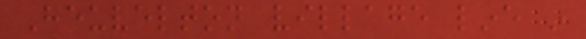Heuvelton village line in
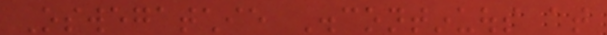Oswegatchie Discontinuous at
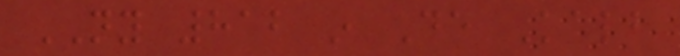NY 812 in De Kalb
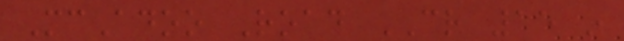McAdoo Road CR 15 in
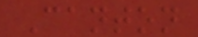Canton
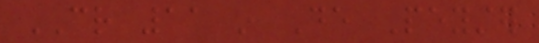CR 11 in De Peyster
